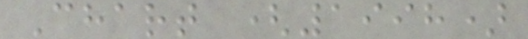Chart (1998)
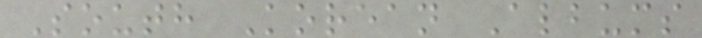South Korean Albums
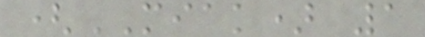(MIAK) 1
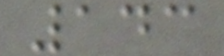143
